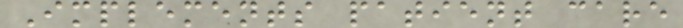Implements patient care
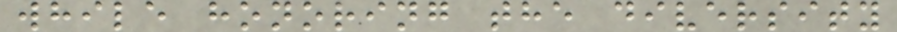while honoring the diversity
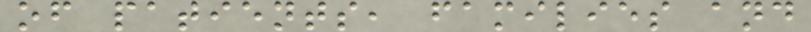of patients, families and
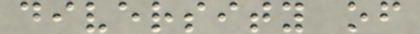diversity of
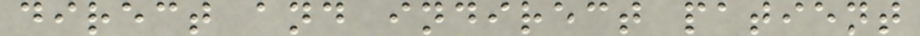direct and indirect patient
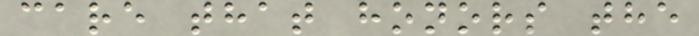care that honors the
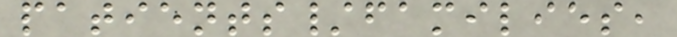patients/families,
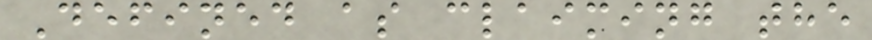Defined as claiming the
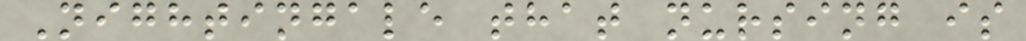Nightingale that nursing is
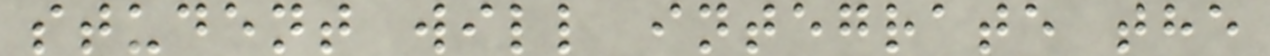student will integrate the
